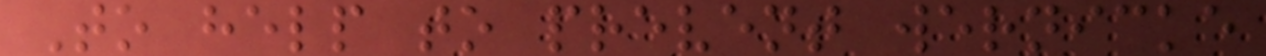To help to prevent wernicke
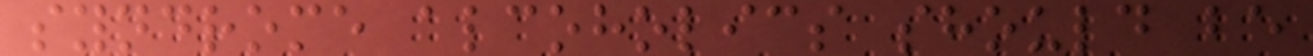syndrome alcoholics should be
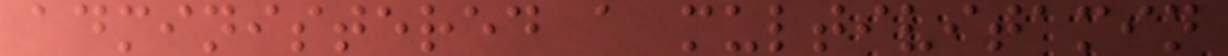administered a multivitamin
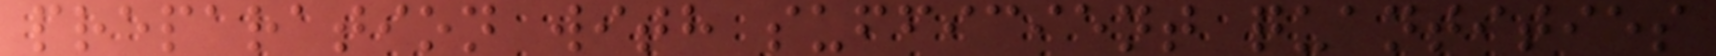preparation with sufficient quantities
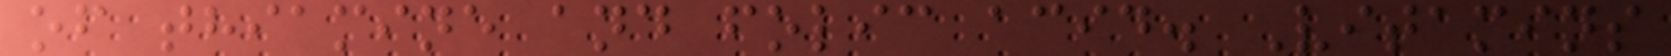of thiamine and folic acid. Vitamins
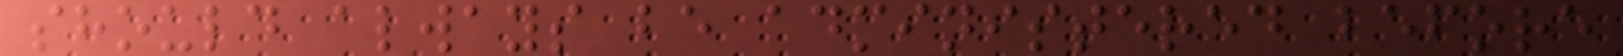should always be administered before
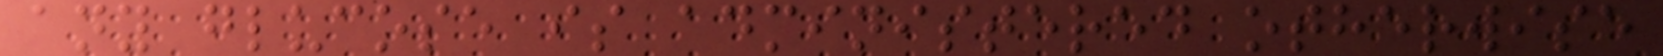any glucose is administered otherwise
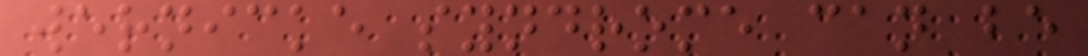wernicke syndrome can be
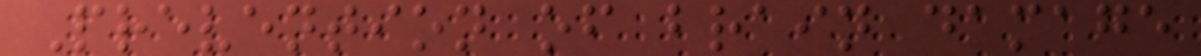Prevention of brain damage
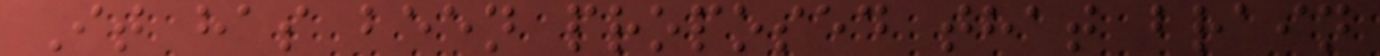It has been proposed that brain
